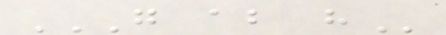G AB H
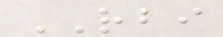RBI
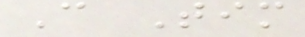C Tim
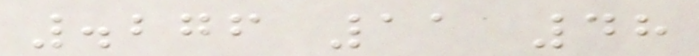.276 11 48
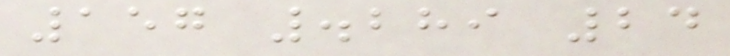157 .289 24
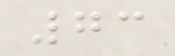73
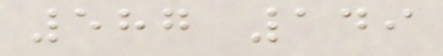587 149
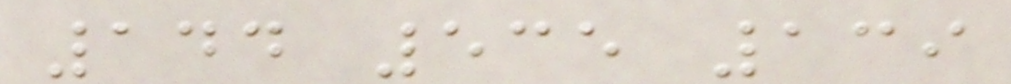144 535 139
